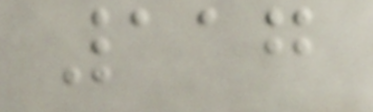117
